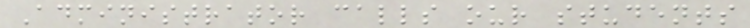Administrator calls our students
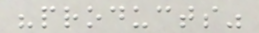"products"
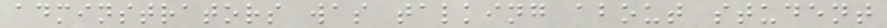adminstrators was talking about student
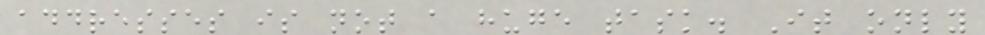addresses is not a huge task. It only
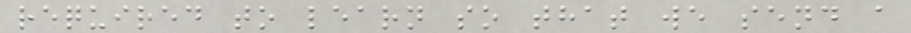required to learn so that we send a
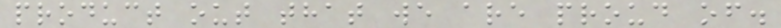product out that we are proud of.
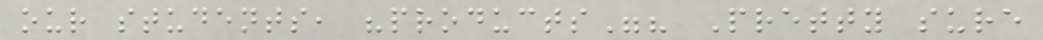our students, "products"? Pretty sure
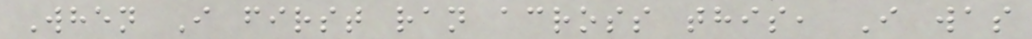When I first ran across this, I was
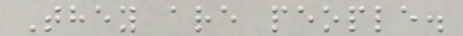They are people.
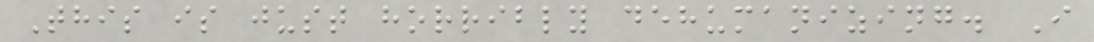This is just horribly dehumanizing. I
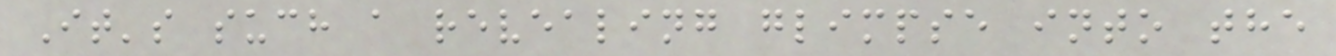It's such a revealing glimpse into the
